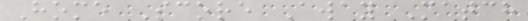Home Score Away Match
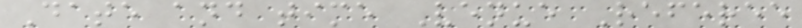Date and time Venue Referee
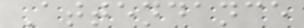Attendance
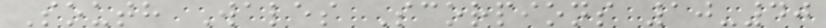South Wales Scorpions 10-40
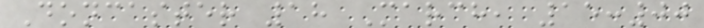Doncaster 18 March, 15:00
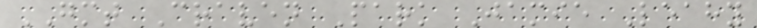GMT Craven Park Jamie Leahy
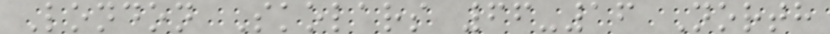London Skolars 66-16 North
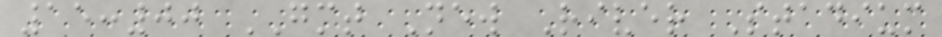15:00 GMT New River Stadium
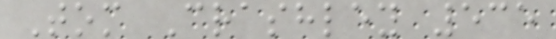Tom Crashley 535
